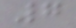7
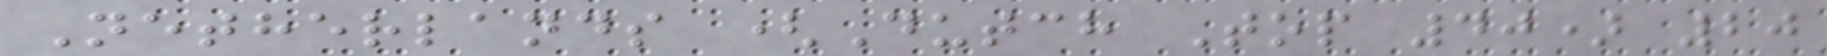Netherlands (Dutch Top 40) 20
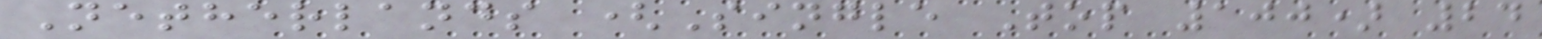Netherlands (Single Top 100) 24
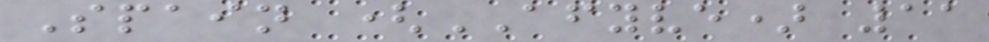Spain (AFYVE) 11
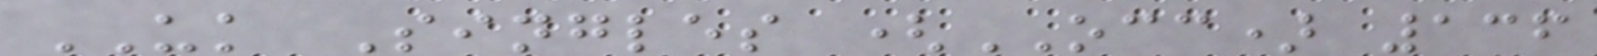UK Singles (OCC) 136
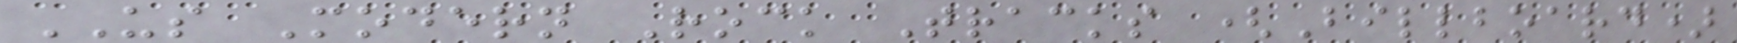US Modern Rock Tracks (Billboard)
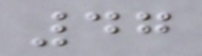47
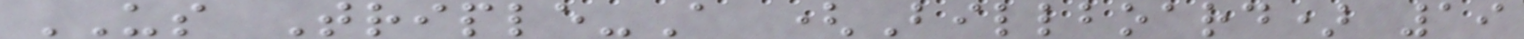US Triple-A (Billboard) 19
